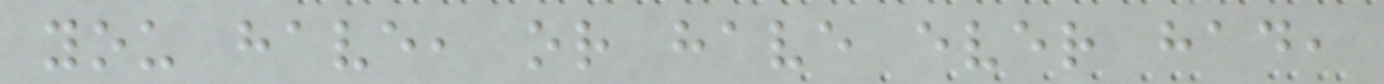you have, or have ever had,
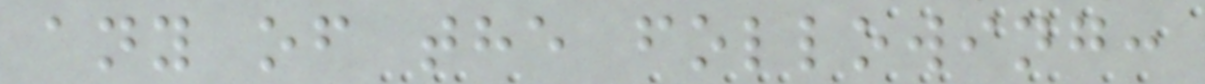any of the following:
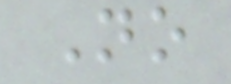No
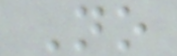No
